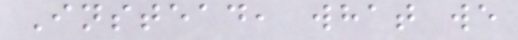Instead, what we
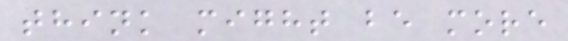think might be more
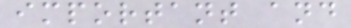important and
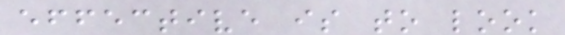effective is to look
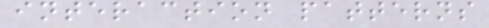interaction patterns
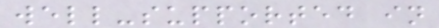well-supported in
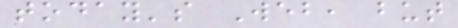today's Web, but
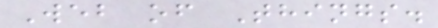Web of Things.
